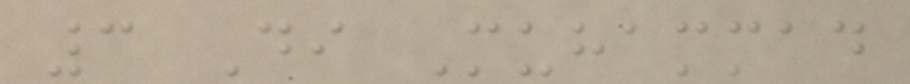3 Di Muhammad
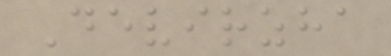Devirzha
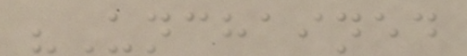"Unchained
